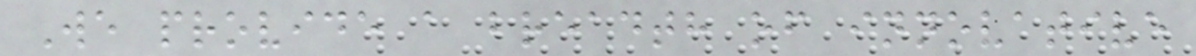We provide a breadth of innovative
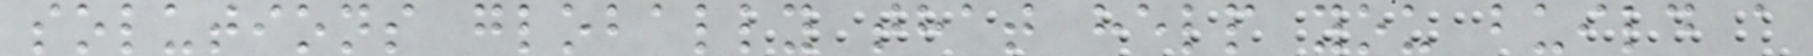solutions globally that help you build a
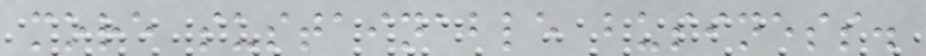more sustainable business.
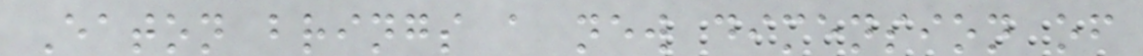Eaton brings a new dimension of
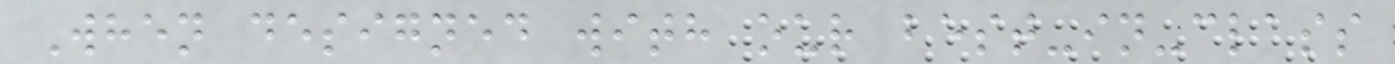When designed with our best-in-class
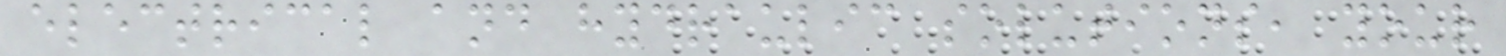electrical and hydraulic solutions, your
